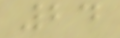24
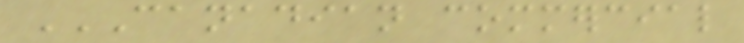CANADIAN COMMERCIAL
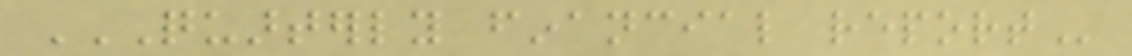QUARTERLY FINANCIAL REPORT
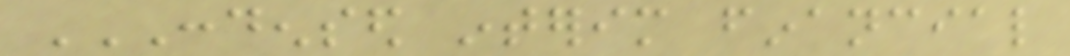CONDENSED INTERIM FINANCIAL
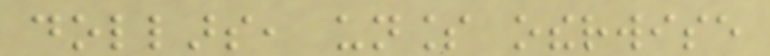dollars, unless otherwise
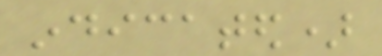indicated)
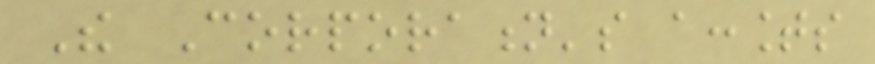The Corporation's accounts
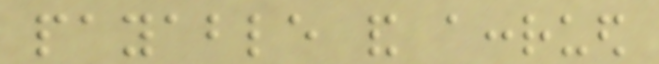payable and accrued
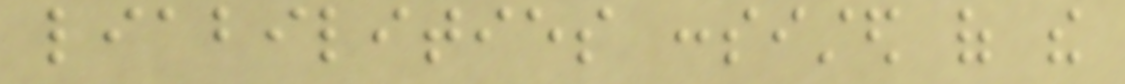liabilities consisted of the
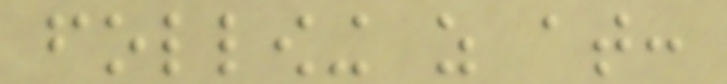following as at:
